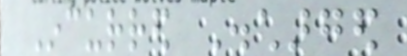Incurred Discharged
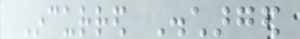Incurred Discharged
